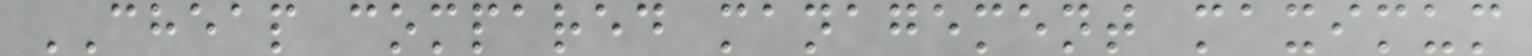CHEAP compared management maximum
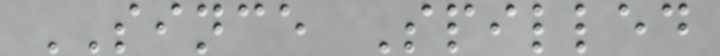SINCE Spilled
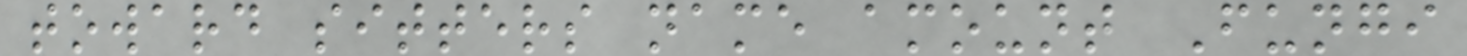toward sitters name amount Fungi
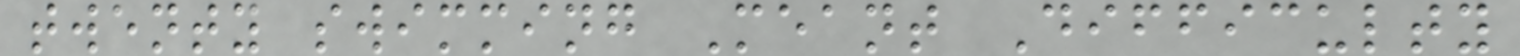twenty swimming Meant Difficulty
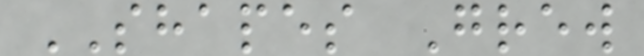SHAPES Grew
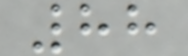88
